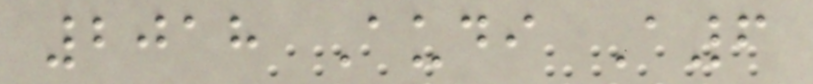2018 Audi A6
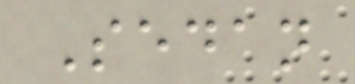Sedan
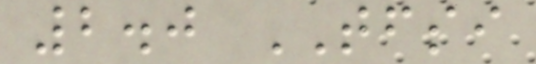2.0 TFSI
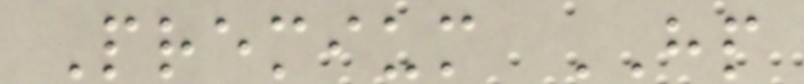Premium HP
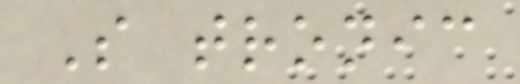S tronic
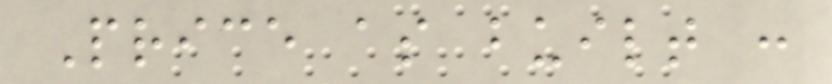Price as built :
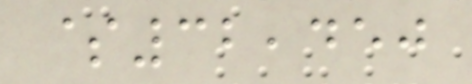$32,450
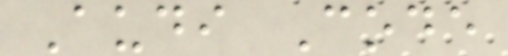Audi Code
